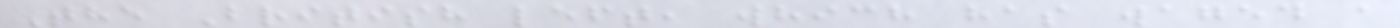The British left, which has waged a
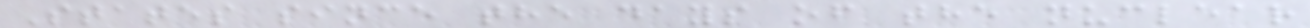States since the days of the nuclear
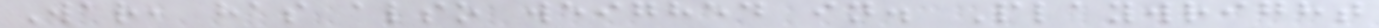War, has also weighed in. Playwright
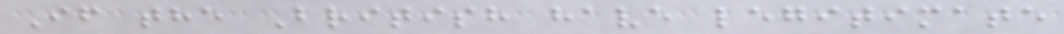If the British have legitimate
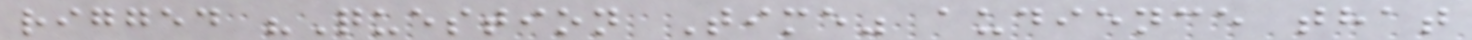rigged "Question Time" audience that
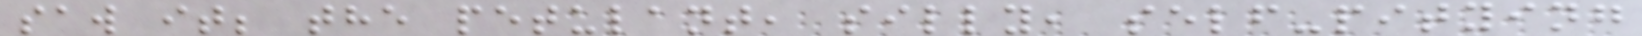saw it; the petulant, silly, self-pitying
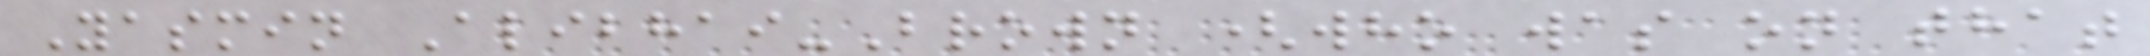Yasmin Alibhai-Brown (who was on that
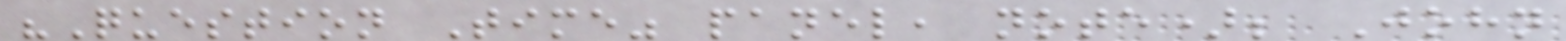"Question Time" panel, note); John
